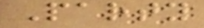Party
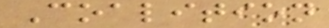Coalition
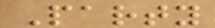Party
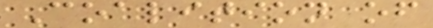Coalition of
